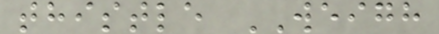thistle WEIGH
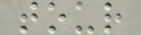tour
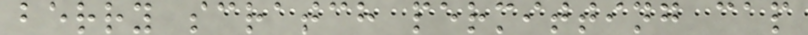berry scratch permitting cap
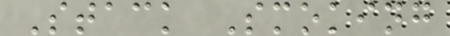Stack Smoking
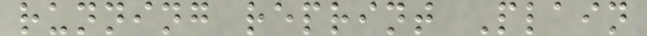running reprint Plain
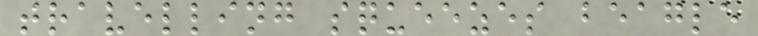travelling squeezes beagle
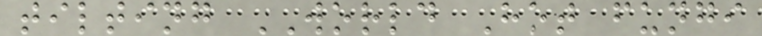tilting WORLD Hot fungi
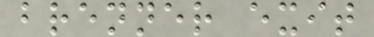brenner exit
